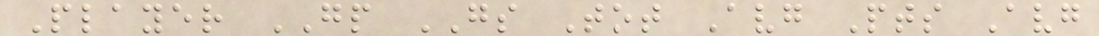Player GP GS Tot Avg Pts Avg
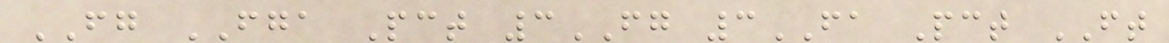FG FGA Pct 3FG 3FA Pct FT
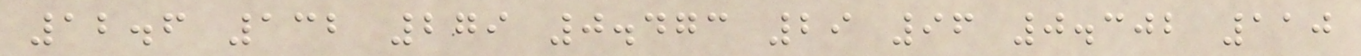12.6 132 279 0.473 29 96 0.302 110
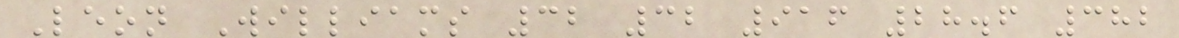Leon Williams 32 32 916 28.6 382
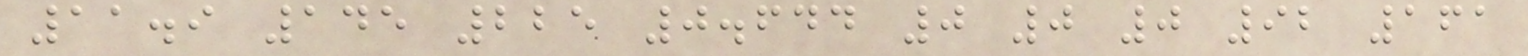11.9 145 225 0.644 0 0 0 92 161
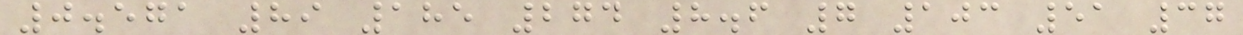0.571 89 185 274 8.6 7 103 51 37
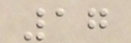17
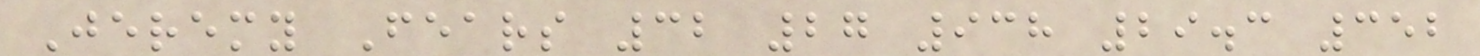Jeremy Fears 32 27 938 29.3 352
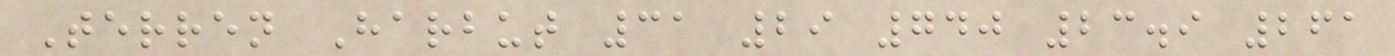Terren Harbut 31 29 740 23.9 261
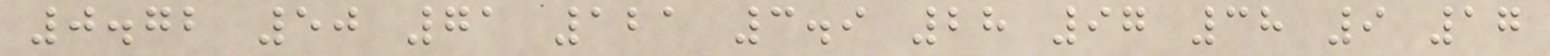0.72 50 71 121 3.9 28 97 38 9 17
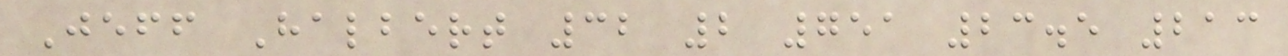Jeff Halbert 32 2 751 23.5 213
